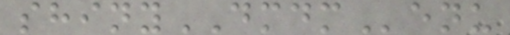shinyDMDMenu
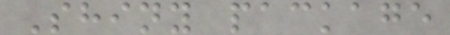Shiny package
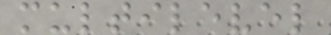multilevel
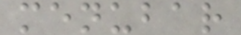menubar
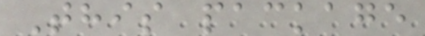This package
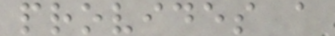provides a
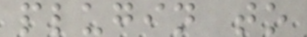plugin to
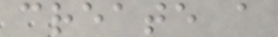create a
